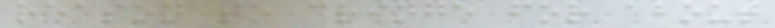reason to cringe for about
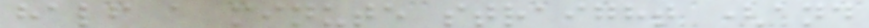half a minute straight (and
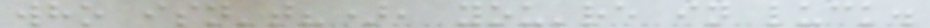who isn't?), you're in luck.
